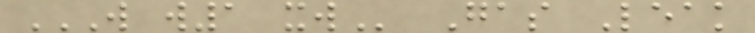W W1 XW Gas Leak
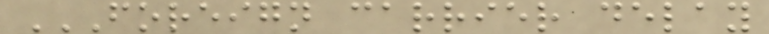FOREIGN CARRIER DELAY
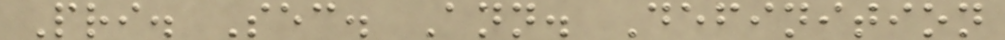Pri. Sec. Ann. Definition
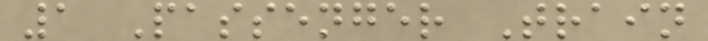1 Passenger Train
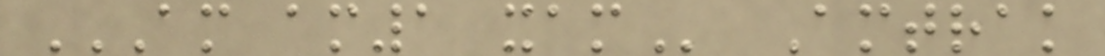AM AM1 XAM Amtrak
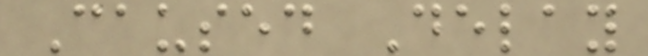Caused Delay
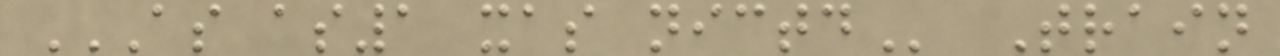AS AS1 XAS NICTD Train
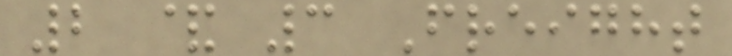2 & 3 Freight
